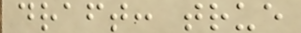draft: true
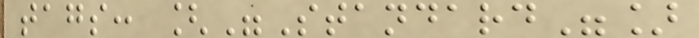tags: ["Standard"]
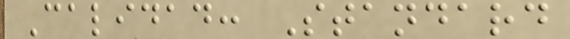Calidad: Standard
